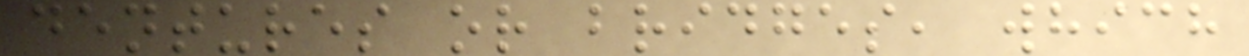dentures or bridges, which
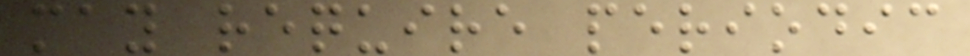may require periodic
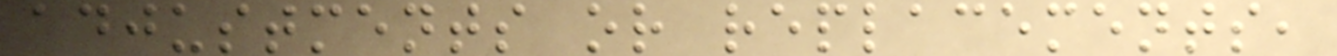adjustments or replacements,
